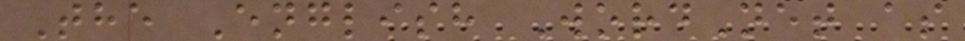The English WordNet as
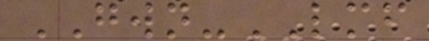GWN-LMF
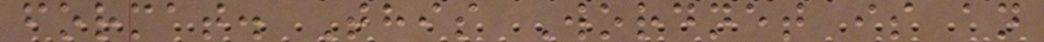format. This Wordnet is an
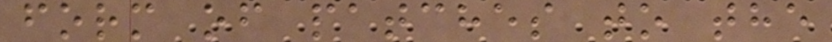form of patches to the
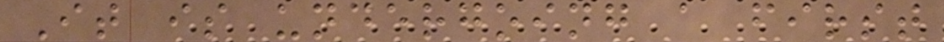It is undergoing a first
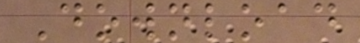Download
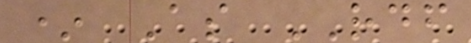* As RDF
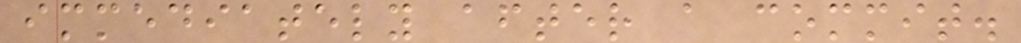immediately after a commit.
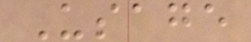Usage
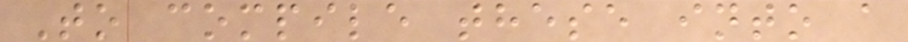To compile these into a
